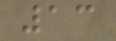13
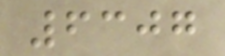6307
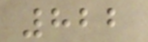822
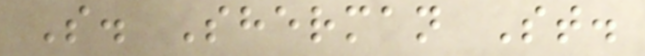S. Sherman St.
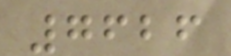7626
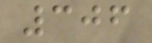306
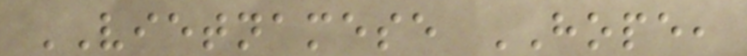VIETNAMESE HOPE,
